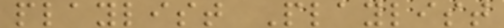playlist Playlist
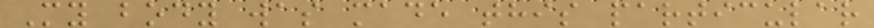My body was made this particular
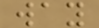way
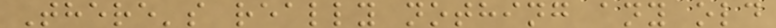There's really nothing any old
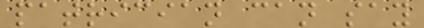patrician can say
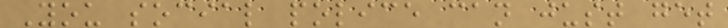You social police can just get
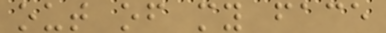out of my face
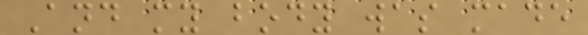And my body was made
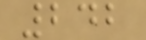242
